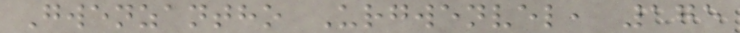Gwenzantho Urgwenvel, 175
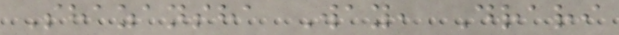Shazansha Way, Drari
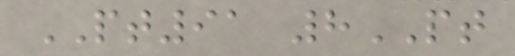PT91 8PT
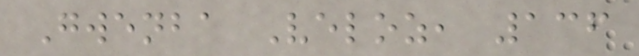Gwenba Veloz, 136
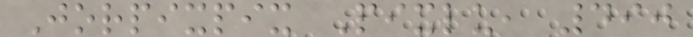Jorpixpix Pixlu, 490
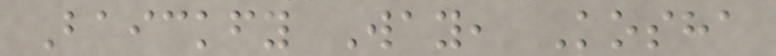Baickfy Way, Kosha
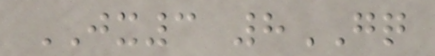JX3 8GQ
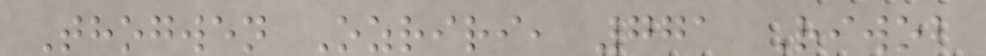Thogwen Ozriri, 771 Riwob
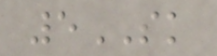5SK
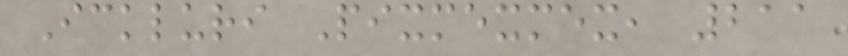Ickluri Pixmexmex, 211
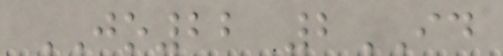JO22 2ID
